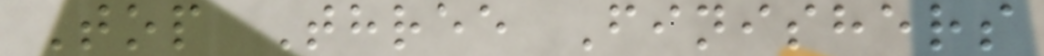Top Three Finishers
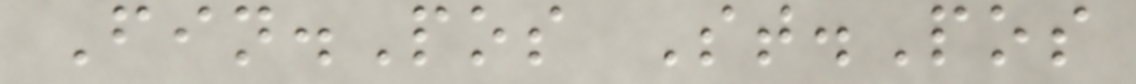Fin.Pos St.Pos
